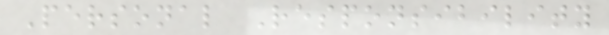Personal Responsibility
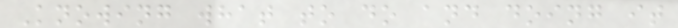Knowing what to do and doing it
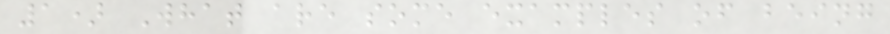1) What are some examples of being
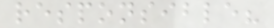responsible?
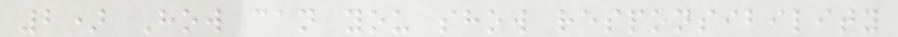2) How can you show responsibility
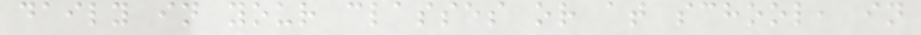daily in your classes or at school, in
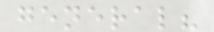general?
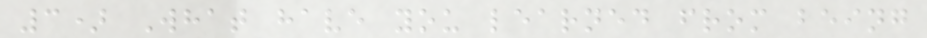3) What have you learned from being
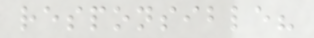responsible?
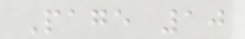Page 10
